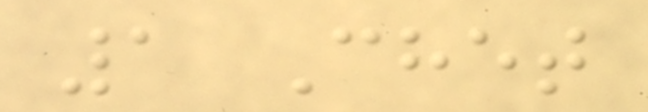1 Chet
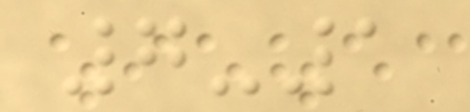7-1
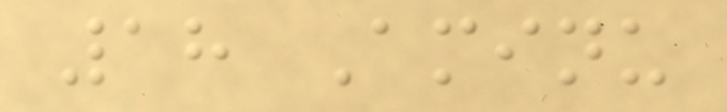18 Aminu
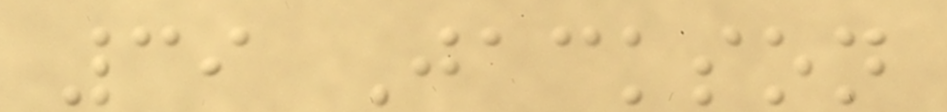39 Jackson
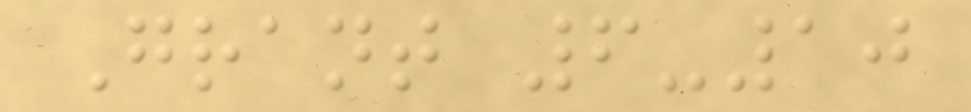Grant 6-10
